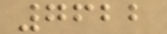7622
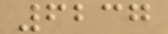6237
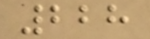228
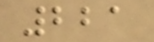221
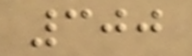300
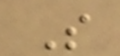S
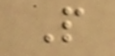P
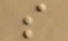s
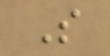S
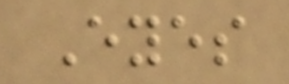Eyes
